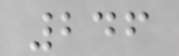246
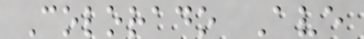Colorado Ave
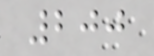200
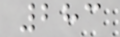283
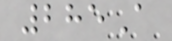285A
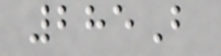285B
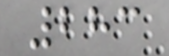283
